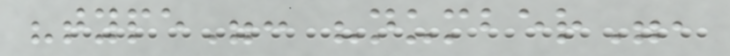"type": "number",
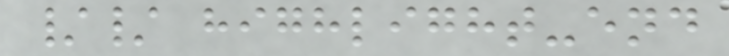// highlight-end
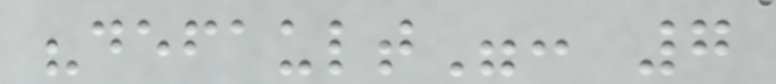"default": 7
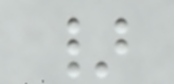}
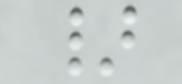}
